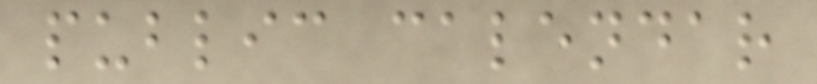public calendar
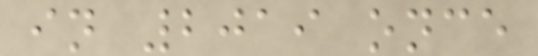in 2019 once
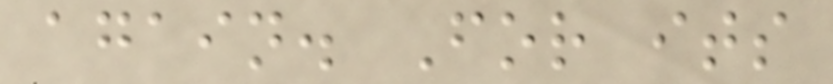again. For its
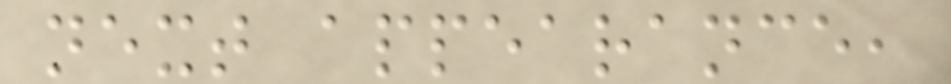next appearance,
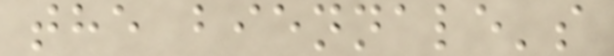the biennale's
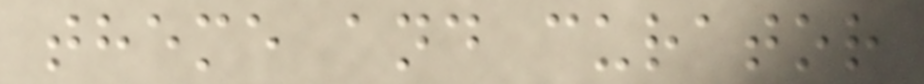theme and curator
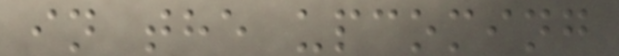in the upcoming
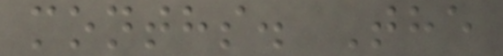months. The
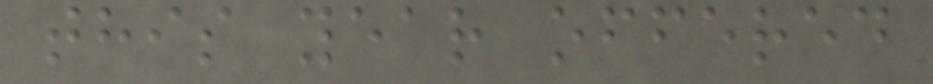this year offered
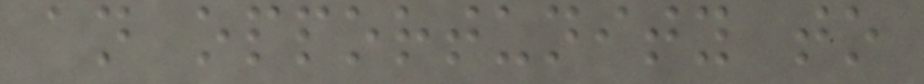an opportunity to
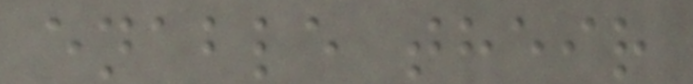enable their
